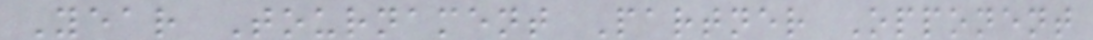Year Tournament Partner Opponent
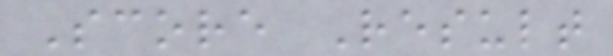Score Result
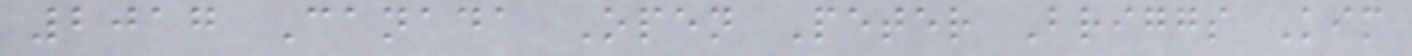2017 Canada Open Peter Briggs Kim
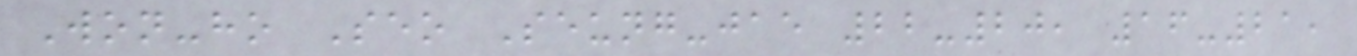Won-ho Seo Seung-jae 22-20, 16-21,
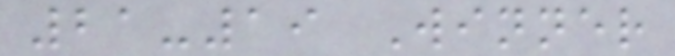21-19 Winner
